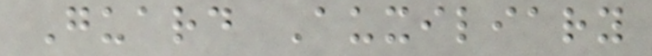Guard Auxiliary
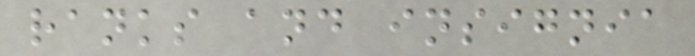ranks and insignia
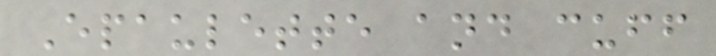Epaulette and cuff
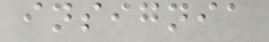insignia
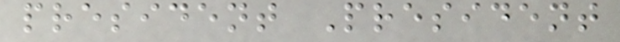president President
